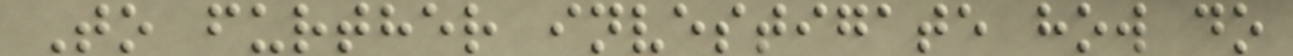To further investigate how do
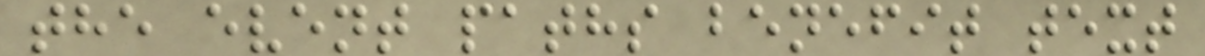the event paths benefit text
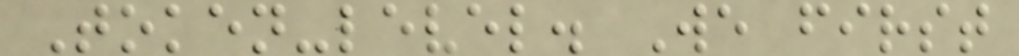Token-level. We first
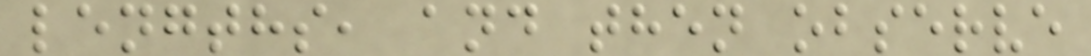lengths, and then observe
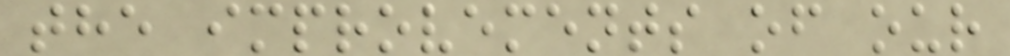the improvements of our
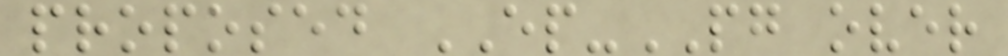proposed EP-PG over
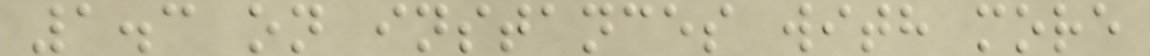1.3 on instances with more
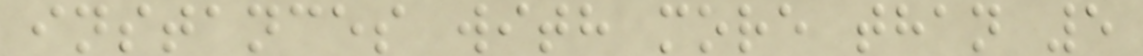instances with more than 5
